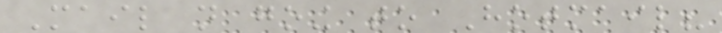Mail not going to Hotmail?
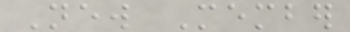New Member
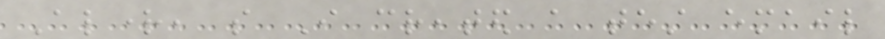Alright, so I created a test email
